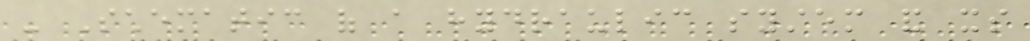- Schematic of a hydraulic system and its
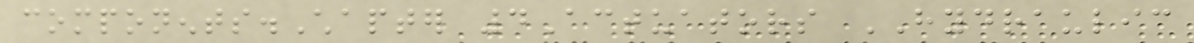components.Chapter 4Actuators HYDRAULIC
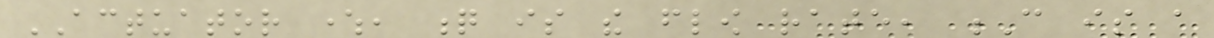ACTUATOR where, q is the flow rate, C is a
